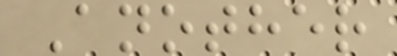Another
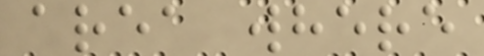area where
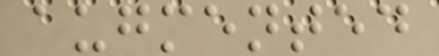augmented
